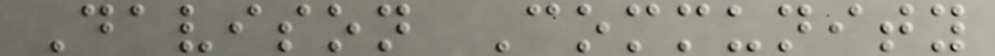Davison Community
